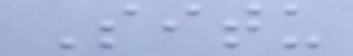Situ
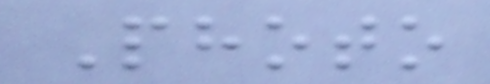Photo
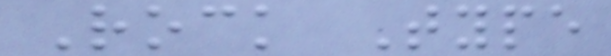Rock Type
